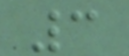3
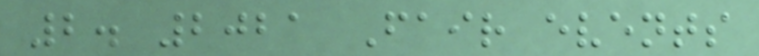2. 2021 Fair events
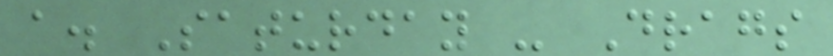a. Saturday - Drags
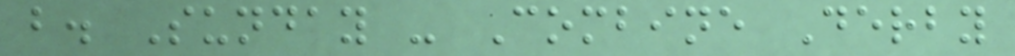b. Sunday - Combine Derby
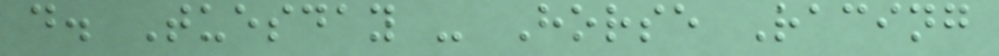d. Tuesday - Horse Racing
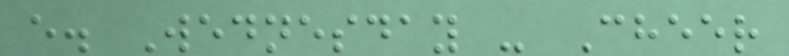e. Wednesday - Cheer
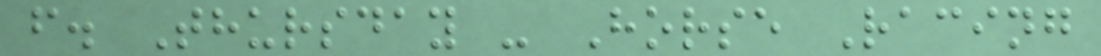f. Thursday - Horse Racing
